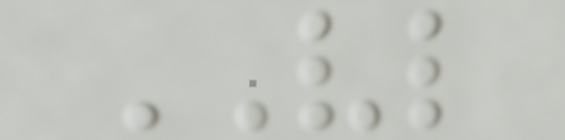VL
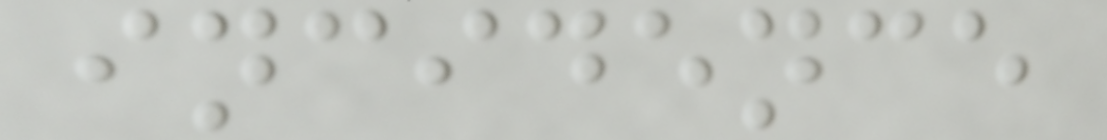incidence
